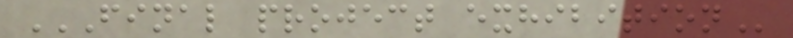FINAL PROJECT EXHIBITION
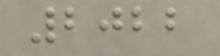2022
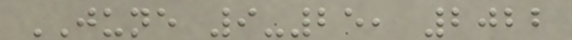JUNE 9-25, 2022
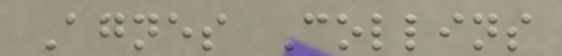Agnes Collins
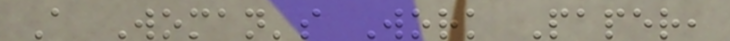A Woman's Work Paper,
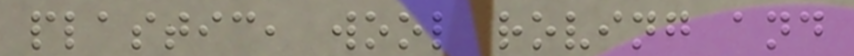plastic, wool roving and
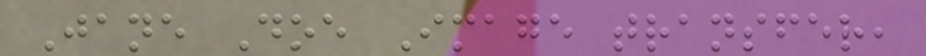Jane Doe Image transfer,
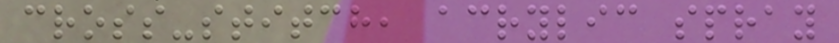cross-stitch, acrylic spray
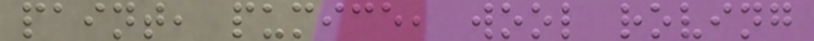paint, pumice, wool roving
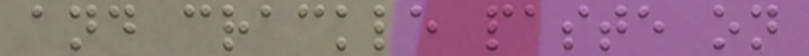and crackle paste on
